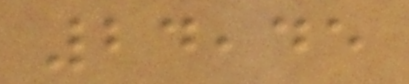24,45
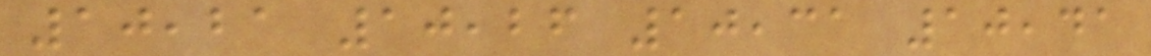10,21 10,26 10,31 10,41
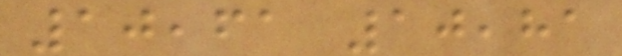10,61 10,81
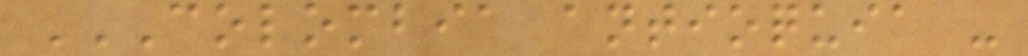COLOMBIA ANTIOQUIA -
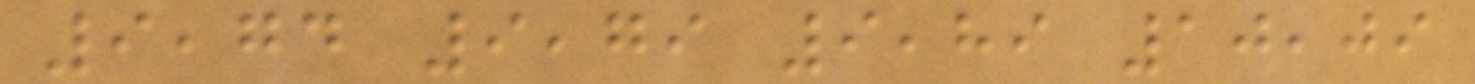9,74 9,79 9,89 10,09
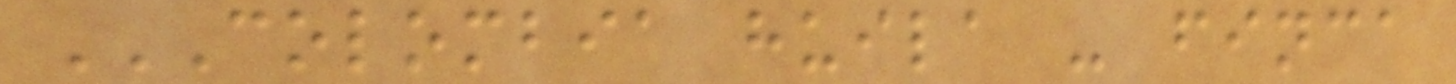COLOMBIA HUILA - FINCA
